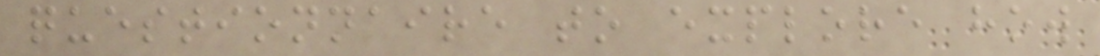questionnaire to explore how
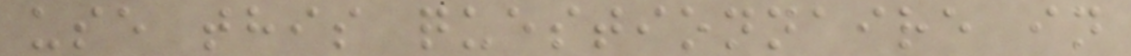use this questionnaire in
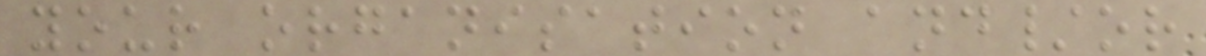your organisation and/or
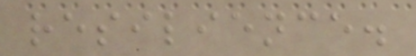resilience.
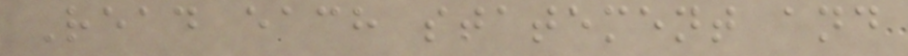Read each statement and
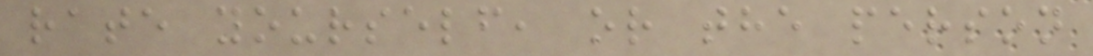rate yourself, or the person
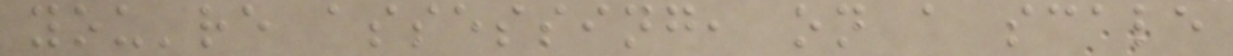you're assessing, on a scale
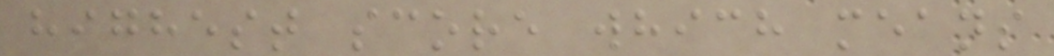highest score which means
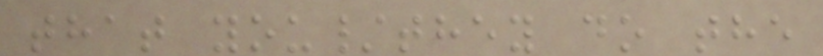that you/they do the
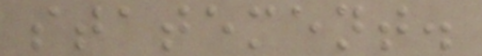statement.
